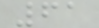61
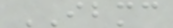IBMC
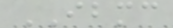IBMC
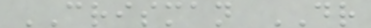CRISMAN DR
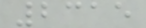2315
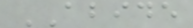ABIDE
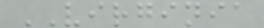VIRGINIA
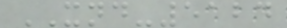XND-5124
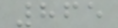865
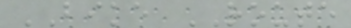BIKE ROUTE
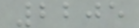2205
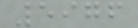5976
